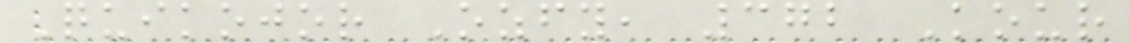Quikojor Ozfy, 372 Kour
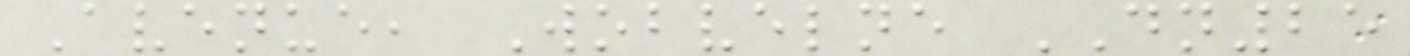Avenue, Wobvelne DN25
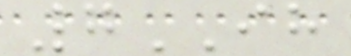7IH
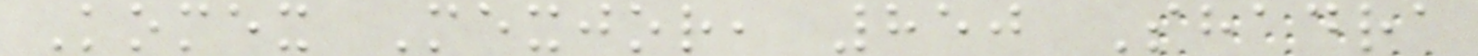Komex Mexjor, 850 Shadra
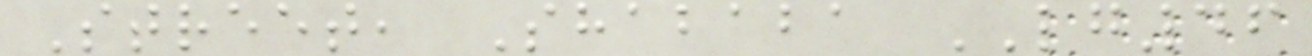Street, Shababa LG46
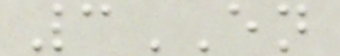3EN
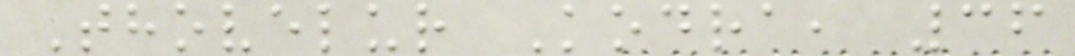Thovelur Kodra, 36
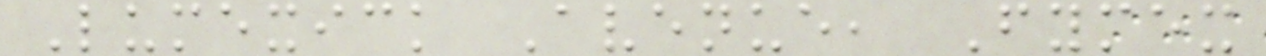Lumexick Avenue, Fymex
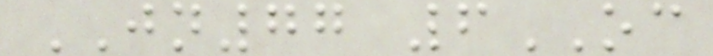JN77 6OC
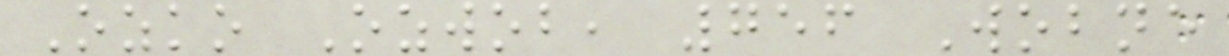Ozko Ozwob, 756 Wobne
